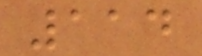114
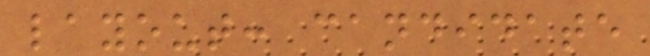layout: candidate
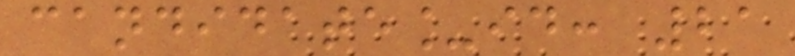candidate_id: 21
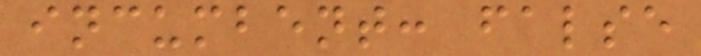incumbent: false
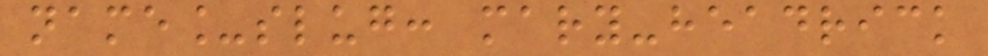name_slug: mary-headrick
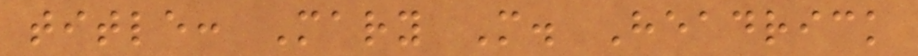title: Mary M. Headrick
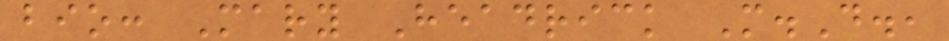bio: Mary Headrick M.D.,
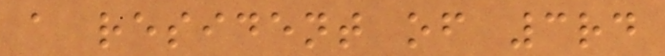a resident of 3rd
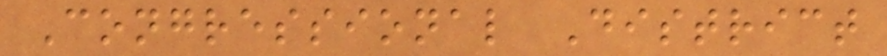Congressional District
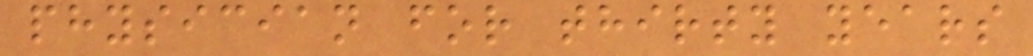physician for thirty years
